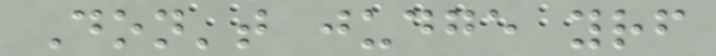Don't judge yourself
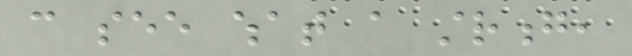can see what a strong,
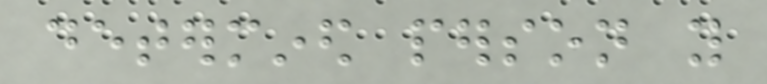determined person you
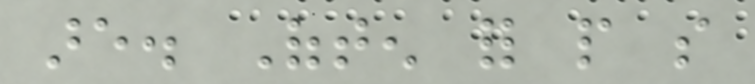are. Often for people so
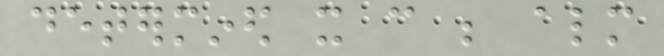determined it can be almost
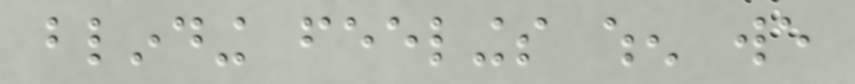blinding feelings when we
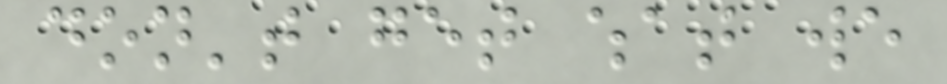don't get what we
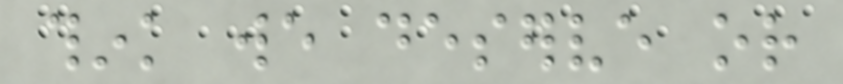think we deserve or
